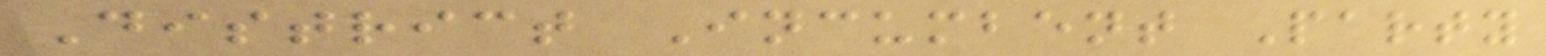District Incumbent Party
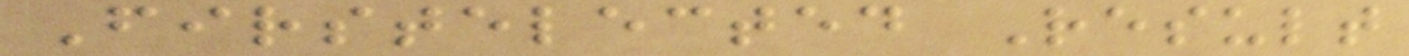Firstelected Result
